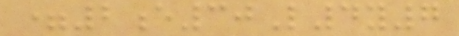=2e30L4y7
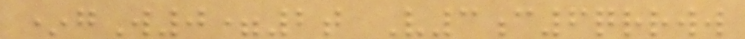*gW0=2t V3c6qrrww
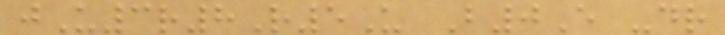jU3r8R5U B0E -dr
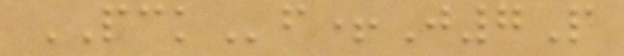PCKf+J7P
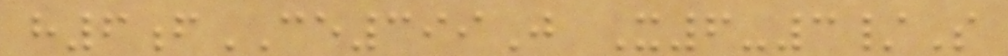h6fCE399J X6-3/S
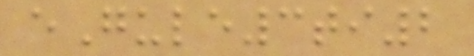eGule3ti2
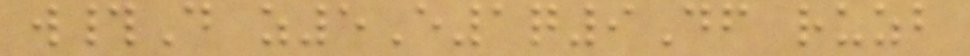w#D z5E1q9Df ruzb
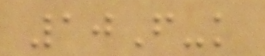10F-k
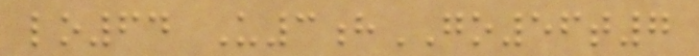lo64 U3hGO56t7
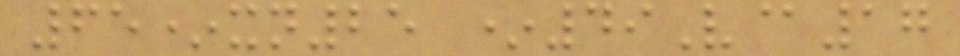65*xn25 *49V@17
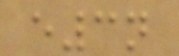e3n
